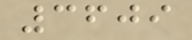3609
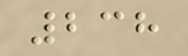238
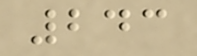243
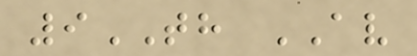9TH AV
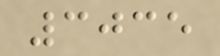3035
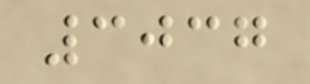3037
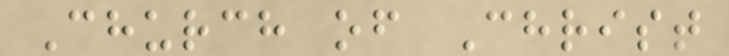Church of Christ
